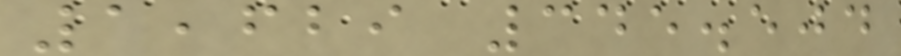1,629 345.504
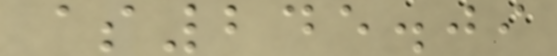$245.09
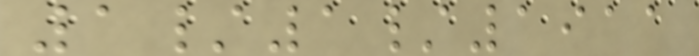1/1/1911
